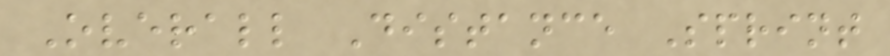Overall Distance Sprint
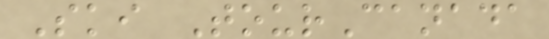Ski TourCanada
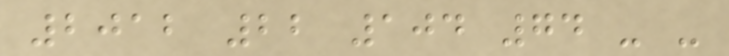2012 22 104 74 - -
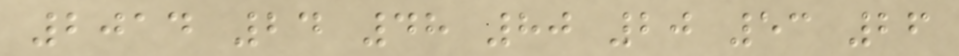2014 24 48 80 20 53 26
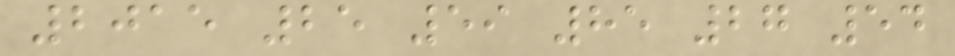2015 25 59 85 27 54
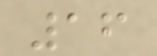16
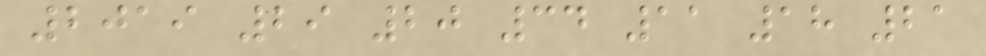2019 29 20 34 11 18 21
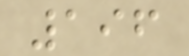196
